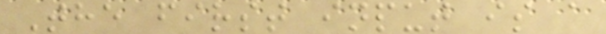The first input is a
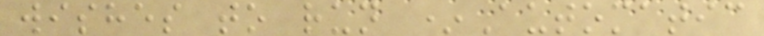wishes to run *Automatic
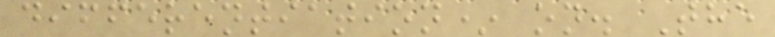differentiation* on. The
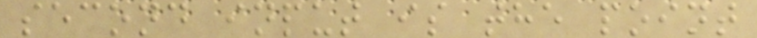second input is the point
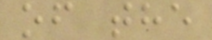of the
